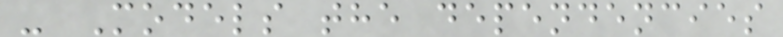- Models the dependencies
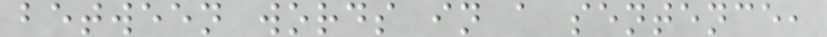between words in a sentence,
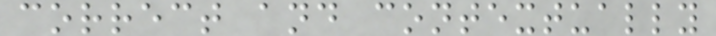correct and contextually
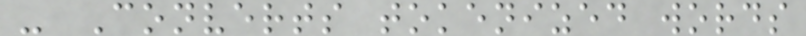- Converts tokenized words
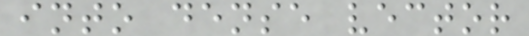into dense vector
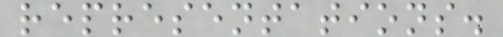representations.
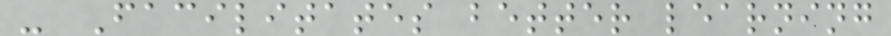- Facilitates better learning
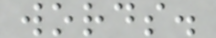words.
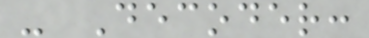- Decoder:
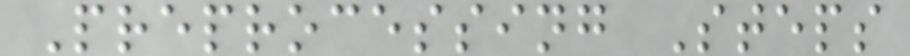Preprocessing Steps
